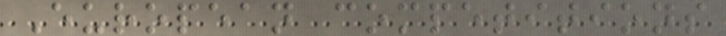European competitions
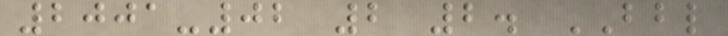2001-02 2 2. BBL
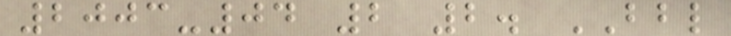2003-04 2 2. BBL
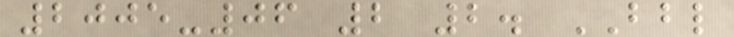2005-06 2 2. BBL
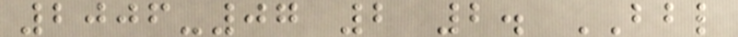2006-07 2 2. BBL
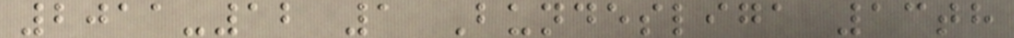2011-12 1 Bundesliga 13th
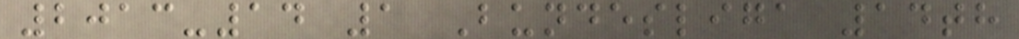2013-14 1 Bundesliga 14th
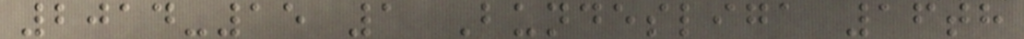2014-15 1 Bundesliga 16th
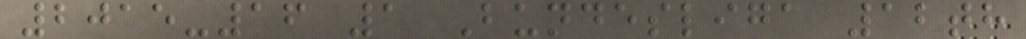2015-16 1 Bundesliga 12th
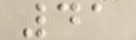41
